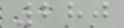280
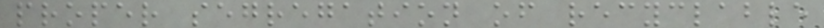proper segregation of recyclable
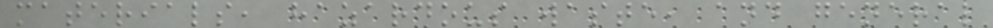materials, hazardous waste, and general
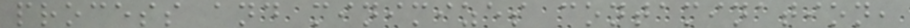process and minimizes contamination,
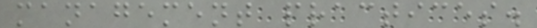management practices.
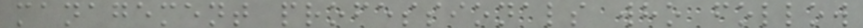management professionals who follow
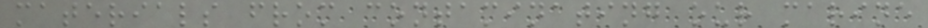materials from contaminating our marine
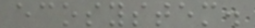ecosystem.
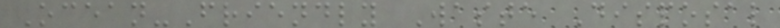Ocean-Friendly Waste Disposal
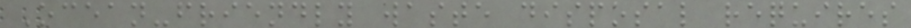Ocean-friendly waste disposal requires
